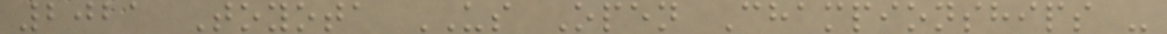2021 Toyota US Open Championships -
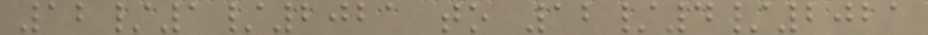12/1/2021 to 12/4/2021
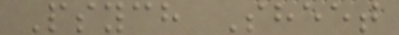Psych Sheet
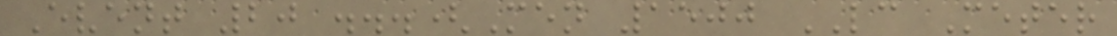Event 20 ...(Men 1500 LC Meter
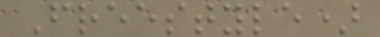Freestyle)
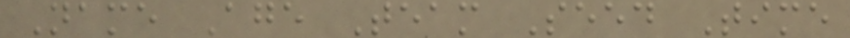Name Age Team Seed Time
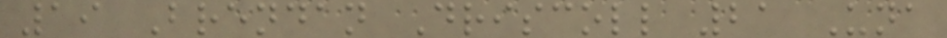19 Brendan Driscoll 21 Una
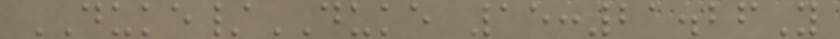DUKE/DUKE 15:21.26Y
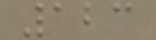123
